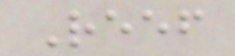Reef
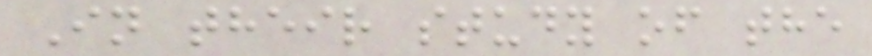In their study of the
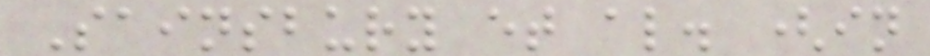Sainsbury et al. (in
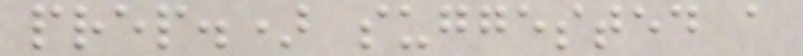prep.) suggested a
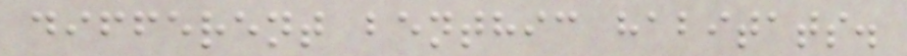different benthic habitats.
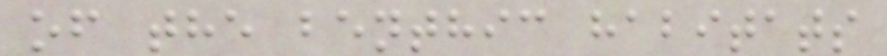of the benthic habitats
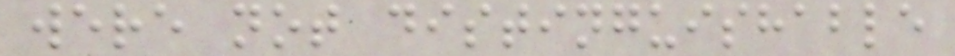were not distinguishable
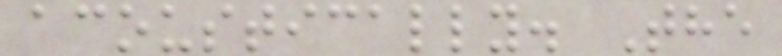acoustically. The
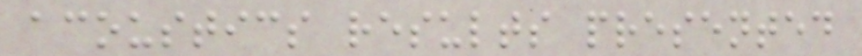acoustics results presented
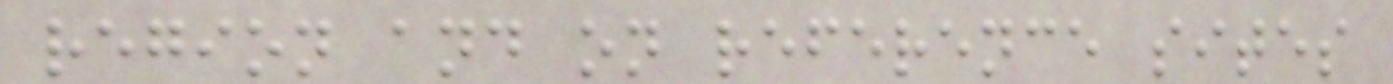region and on reference sites
